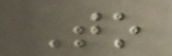To
